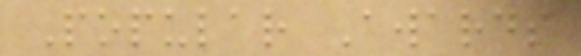Popular Awards
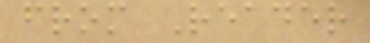from Reader
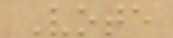Vote
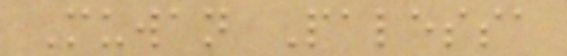Muwan Palessa
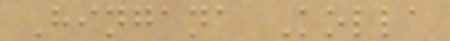Hingana Kolla
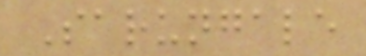Sarungale
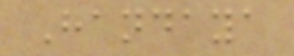Handaya
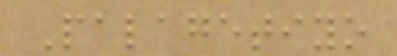Palagetiyo
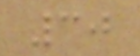30
